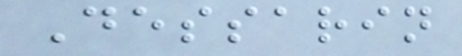Dessarin
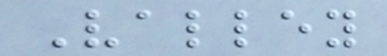Valley
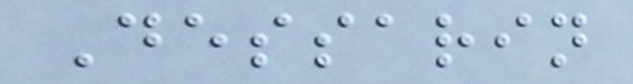Dessarin
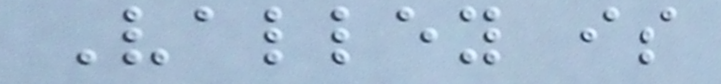Valley is
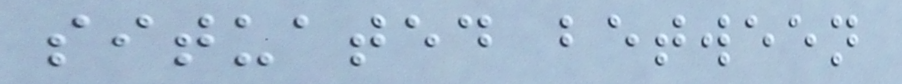situated between
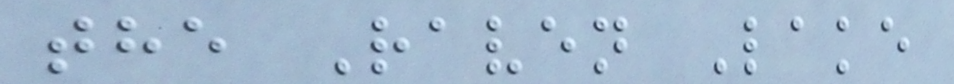the Raven Lake
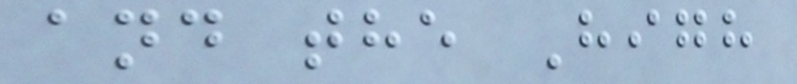and the High
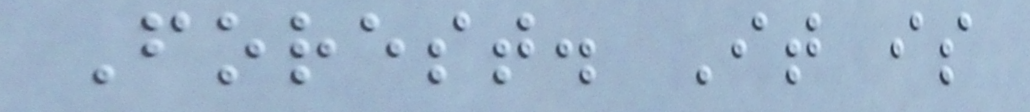Forest. It is
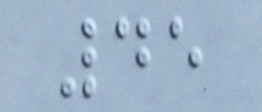45
